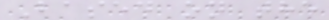Based on the
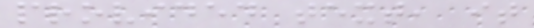provided text, it
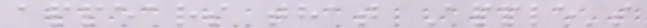appears that Apple's
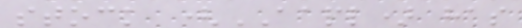stock (AAPL) has
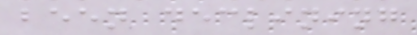been declining
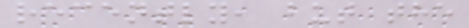recently, but the
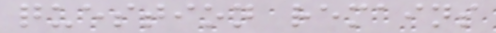question remains
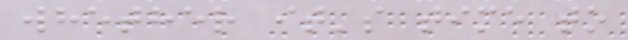whether it's time to
